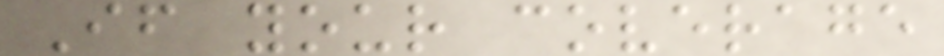If your coverage
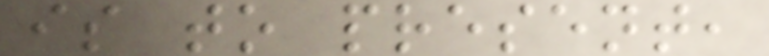is to present,
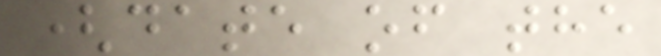(date of the
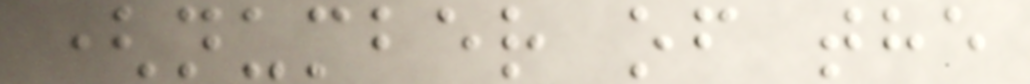(number of the
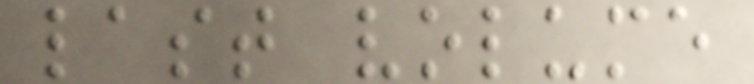last volume
